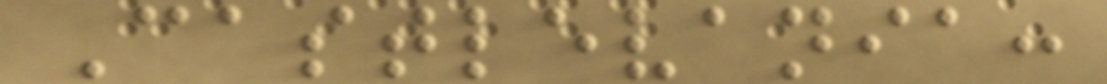Castlevania:
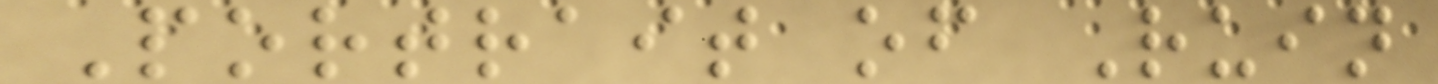Portrait of Ruin
